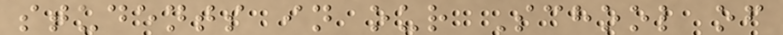students in our School of
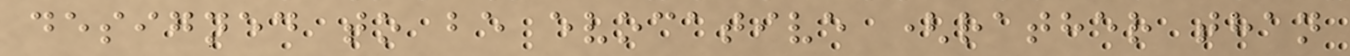designed to be evocative (rather than
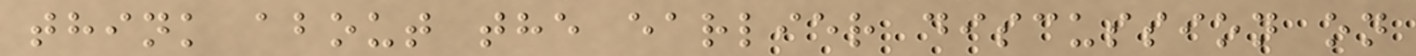think about the earlier discussion on
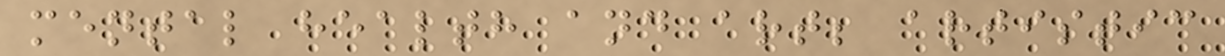mental health and art; artistic
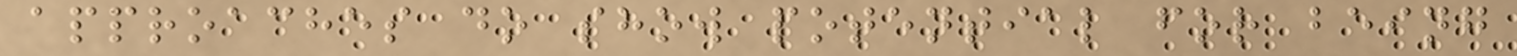approaches do show potential for being
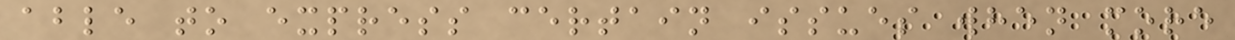able to express certain issues when more
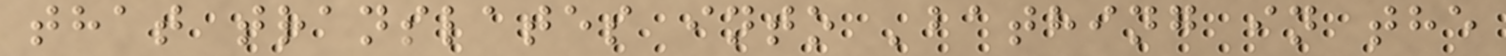that translates into 'bathing in the
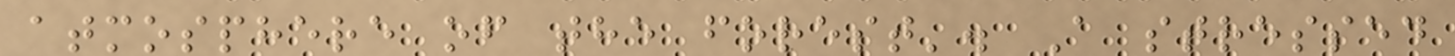atmosphere of the forest'. A stressed
